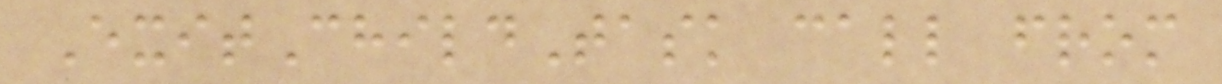ExitChildTask call from
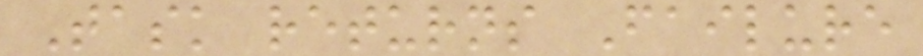Task returns Failure
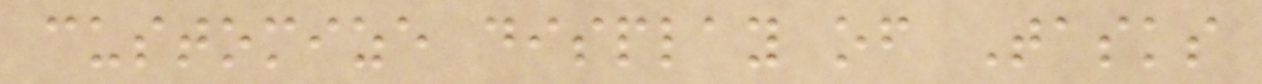customize display of Tasks
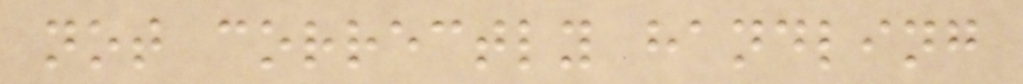not correctly handling
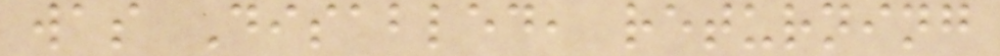was Disabled, returning
